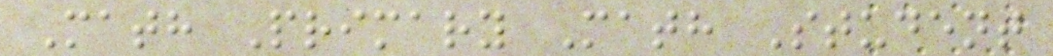Math Primary Math Student
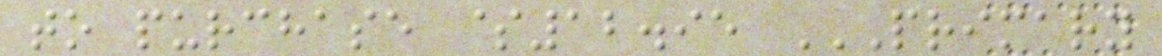to purchase $12.95 PRIMARY
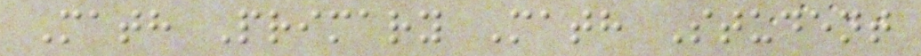Math Primary Math Student
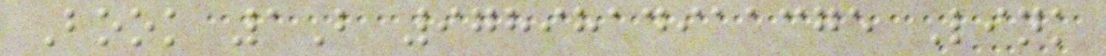Book 1B 9789814911375 Link
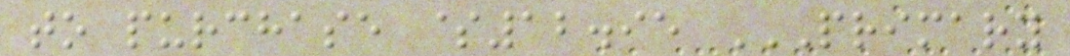to purchase $12.95 PRIMARY
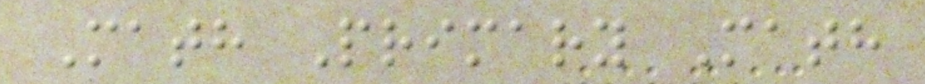Math Primary Math
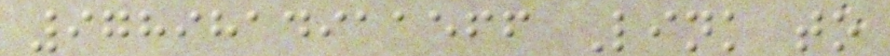9789814911566 Link to
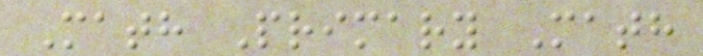Math Primary Math
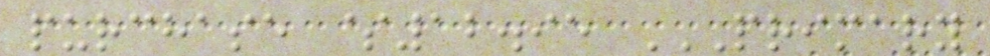purchase $12.95 PRIMARY
